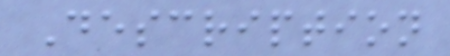Description
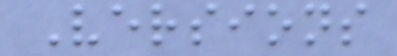Versions
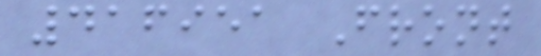416951 Front
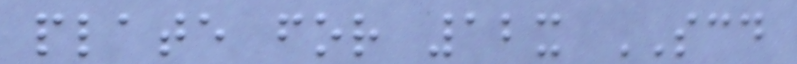plate for 12x SCD
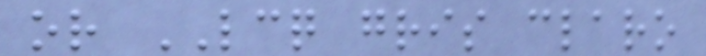or LCQ gris claro
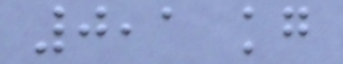0,1 kg
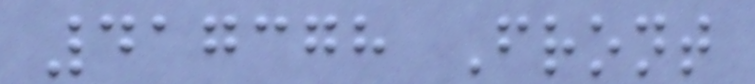417378 Front
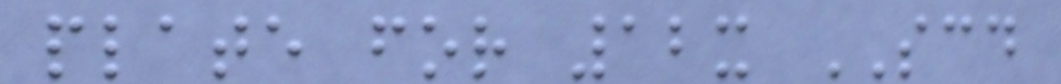plate for 12x SCD
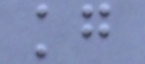kg
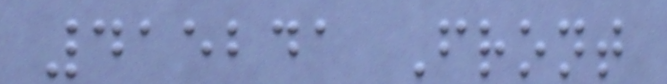415241 Front
